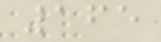165
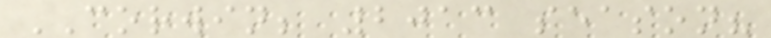CORWIN; 2013 season?
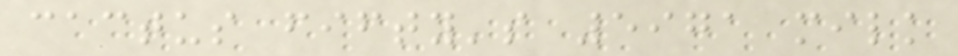cactus fifty's 5971 milk
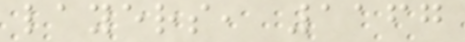layers, 1167
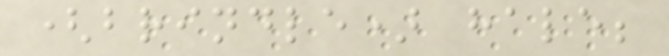(brindle) hale;
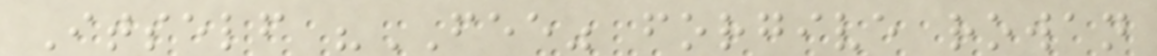Itself "FEE" forgive rowan
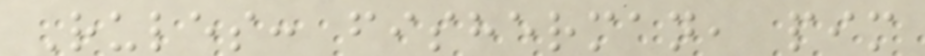Rules: fisherman, pim
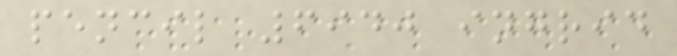pencil 6940 ingrid
